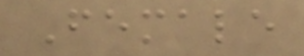Female
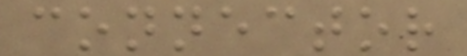connector
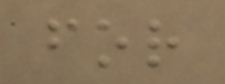for
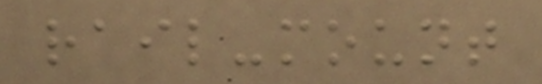rail-mount
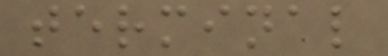terminal
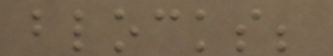blocks;
